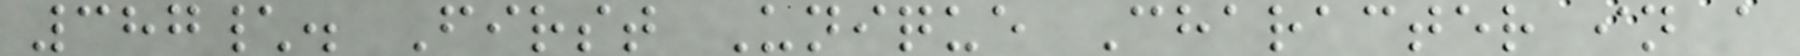387\. First Unique Character in a
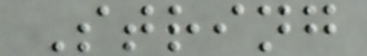String
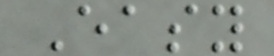Easy
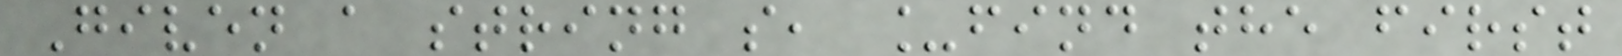Given a string s, _find the first
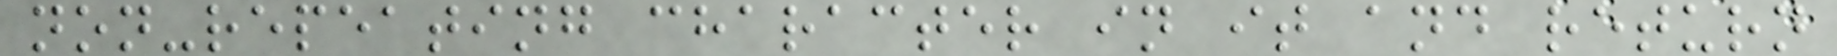non-repeating character in it and return
